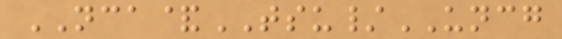NCA&TSU/UNCG
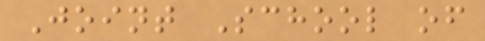Joint School of
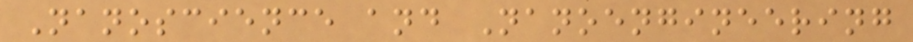Nanoscience and Nanoengineering
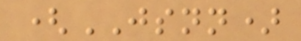(JSNN)
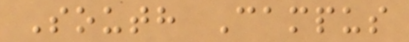South Campus
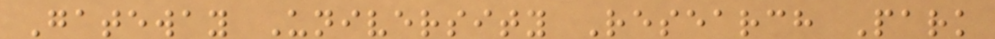Gateway University Research Park
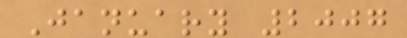January 2007
